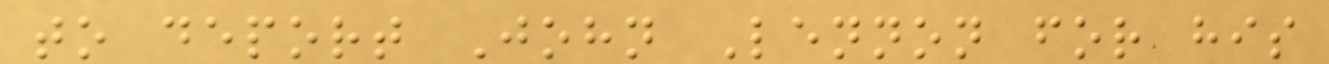to deport John Lennon for his
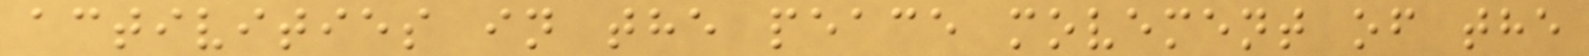activities in the peace movement of the
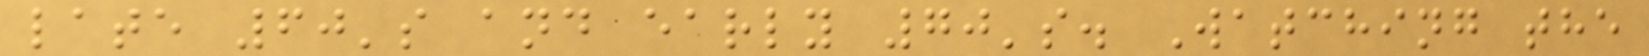late 60's and early 70's. Watching the
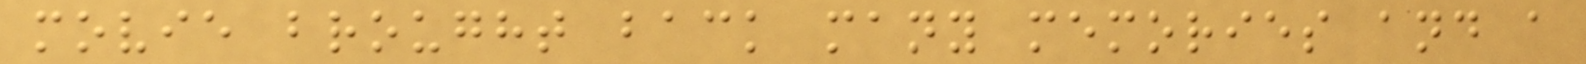movie brought back many memories and a
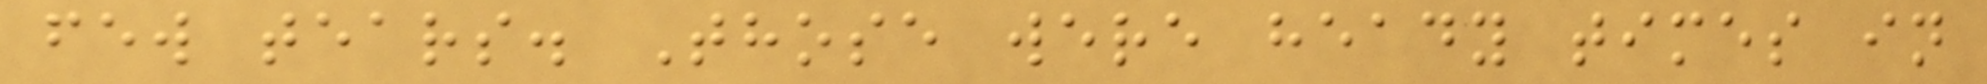few tears. Those were heady times in
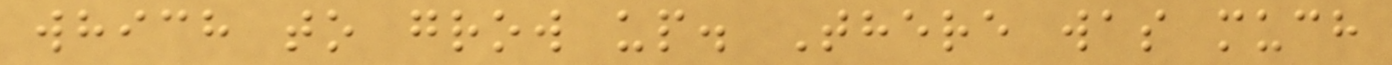which to grow up. There was much
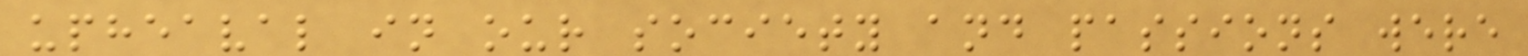upheaval in our society and passions were
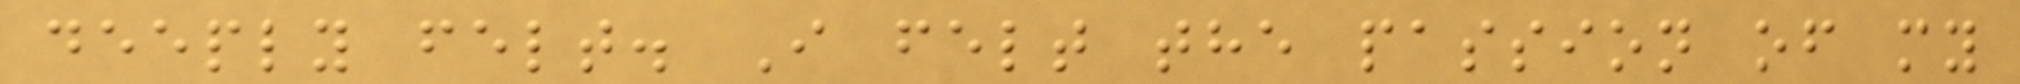deeply felt. I felt the passion of my
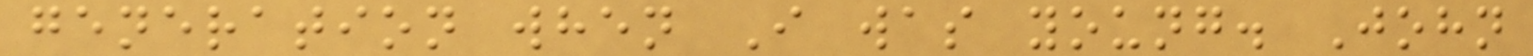generation when I was young. John
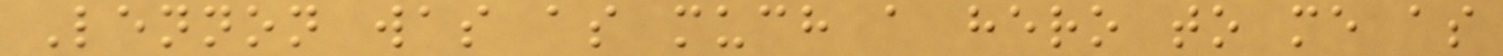Lennon was as much a hero to me as
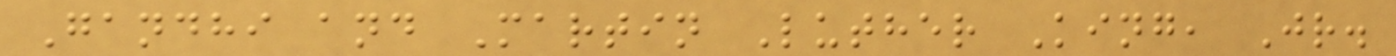Gandhi and Martin Luther King, Jr.
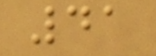41
